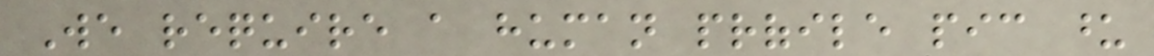We require a human profile pic upon
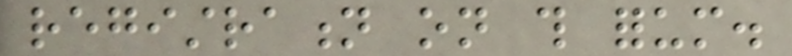registration on this forum.
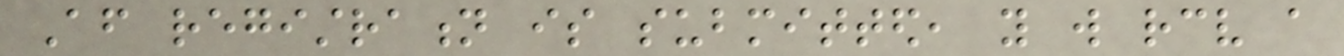After registration is submitted, you will receive a
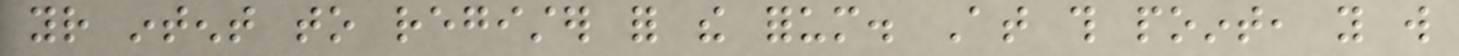your intent to register for the forum. At this point, you will
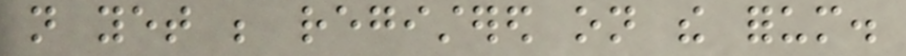not yet be registered on the forum.
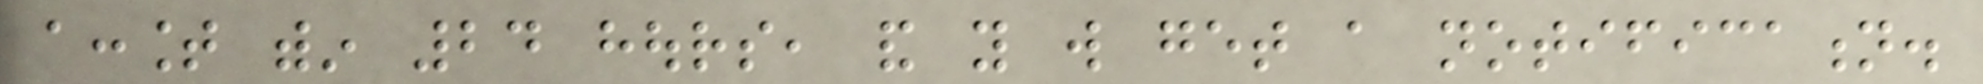account within 24 hours, and you will get a notification.
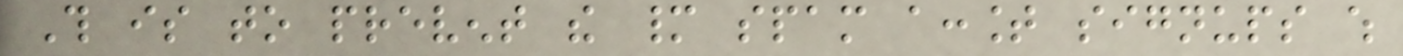This is to prevent the many spam account signups which
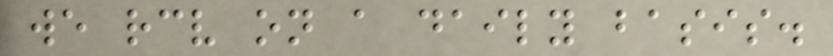we receive on a daily basis.
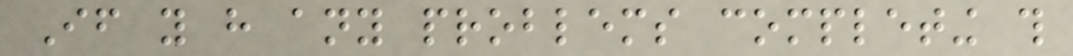If you have any problems completing this
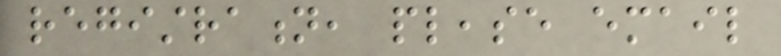registration, please email
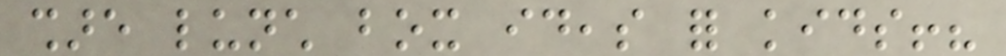share lunch box ideas for kids!?
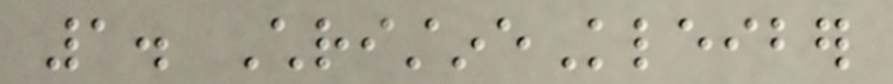1. ChristineKleiber
